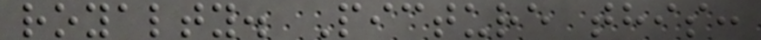royalty. Picture this:
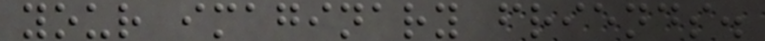your imaginary friends.
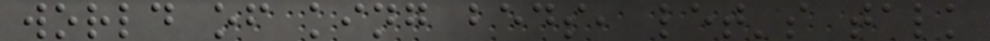world of king beds, let's talk
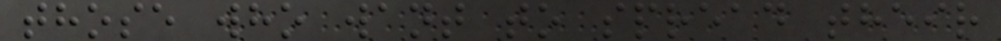those who want to spread their
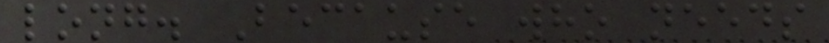long. Because who needs
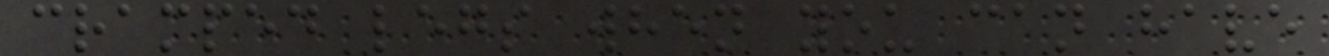cramped legs when you can have
